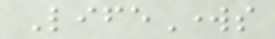LifeWorks
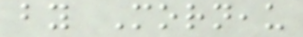by Morneau
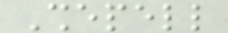Shepell
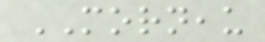MORNEAU
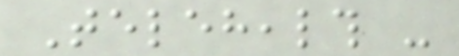Telehealth -
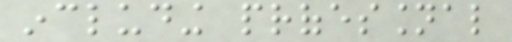including professional
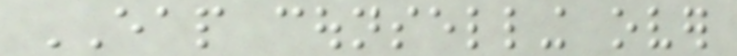EAP counselling over
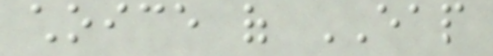choice of EAP
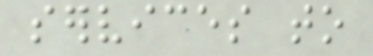services to
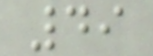49
